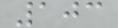103
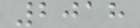2018
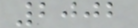2002
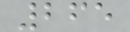265
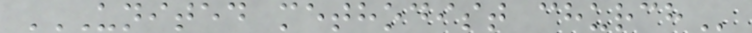UNITED METHODIST CHURCH
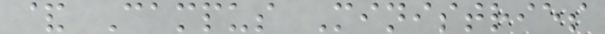& Campus Ministries
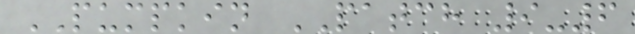PUMPKIN PATCH 9-6
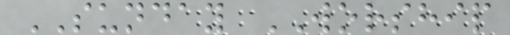SUNDAY WORSHIP
